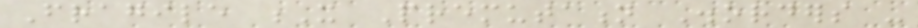Fragile X Premutation Disorders -
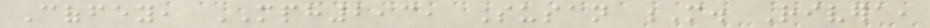Coffey, MPH2,3, Susan M. Rivera,
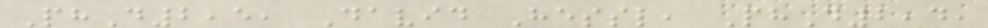PhD2,5, David Hessl, PhD2,4,
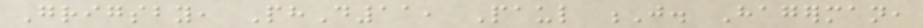Grigsby, PhD11, Paul J. Hagerman,
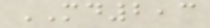MD2,3
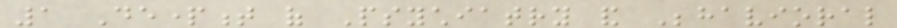1 Department of Psychiatry and Behavioral
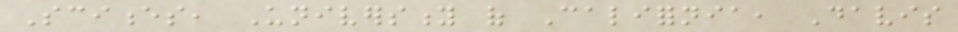Sciences, University of California, Davis
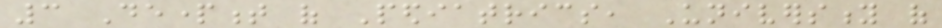3 Department of Pediatrics, University of
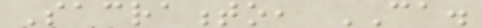Sacramento, CA.
